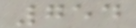754
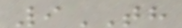9TH
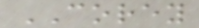COREY
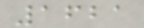1621
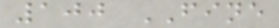100 FINE
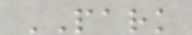PARK
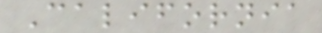California
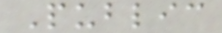Public
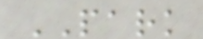PARK
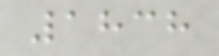1838
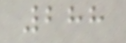288
